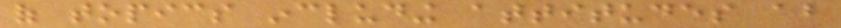of topics including attitudes about
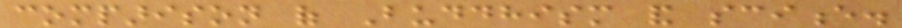comparison of Buddhism and science.
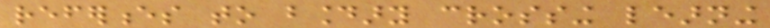references to boundary crossing learning
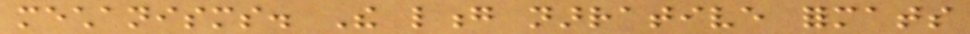mechanisms. The long narrative formats
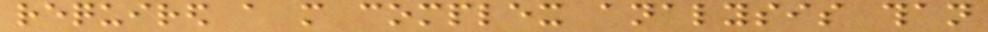required a more complex analysis than
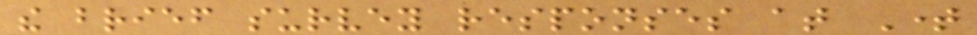the brief survey responses at Time
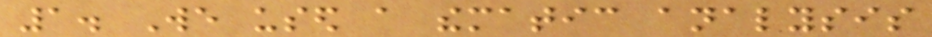1. We used a thematic analysis
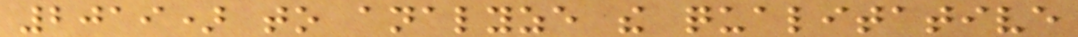2019) to analyze the qualitative
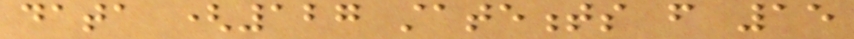data (127 statements from 15
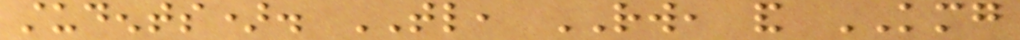students). TL, RW, and KMG
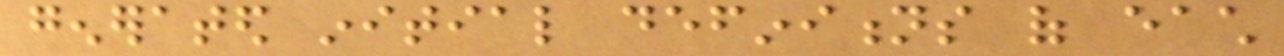generated initial definitions of each
